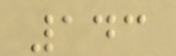143
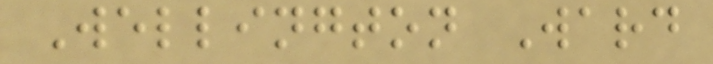Wellington Ward
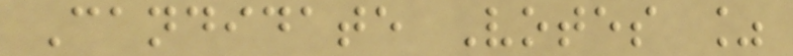Candidate Votes %
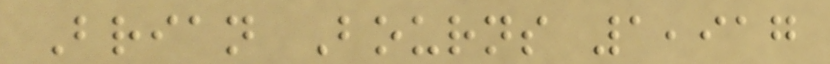Brian Bourns 1,917
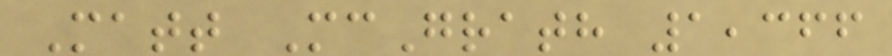Matt McGrath 1,366
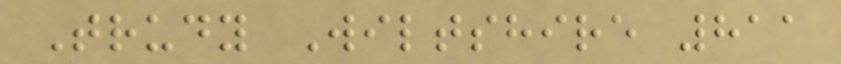Trudy Wiltshire 811
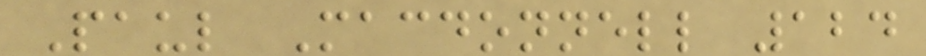Paul Macdonnell 124
